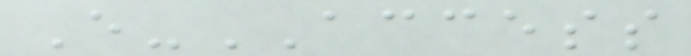E-ACCESS
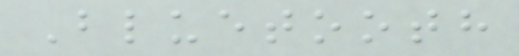Bluetooth
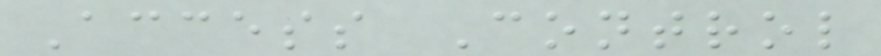Access Control
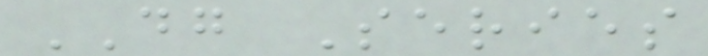DG Series
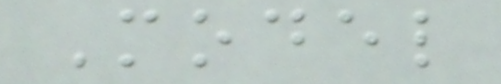Model
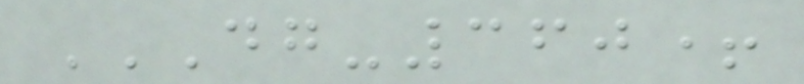DG-360+
